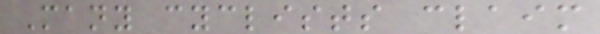Many cyclists claim
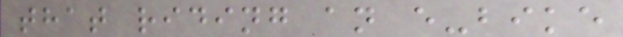that riding an e-bike
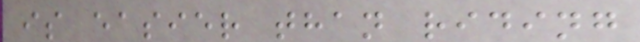is easier than riding
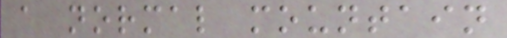a normal mountain
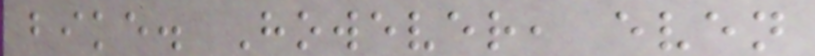bike. However, even
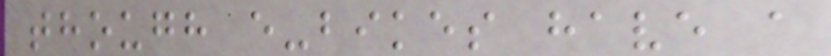though e-bikes have a
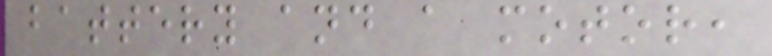battery and a motor,
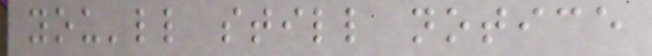you'll still notice
